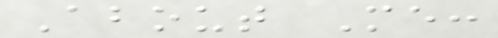About Me:
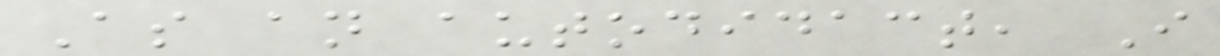As an autodidact, I
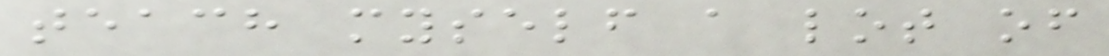teach myself a lot of
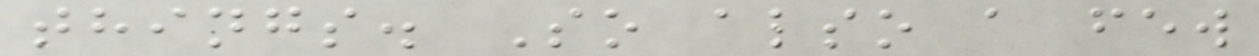things. So also a few
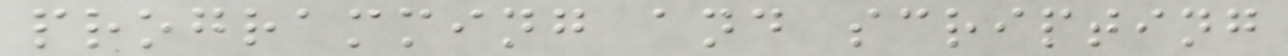programming and scripting
